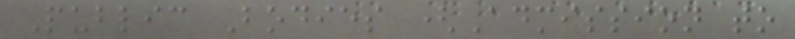Public Bodies (Admission to
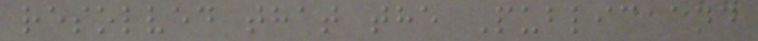resolved that the Public and
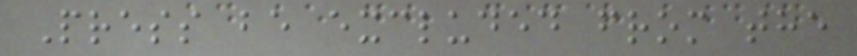Press be excluded from the
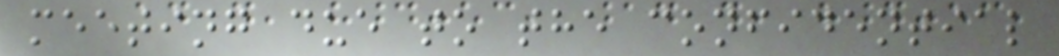meeting due to the confidential
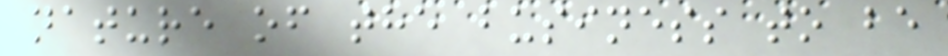nature of the business to be
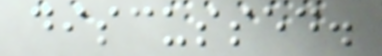discussed.
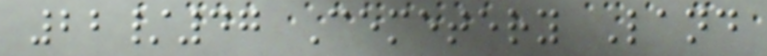22/47 Cemetery Land
